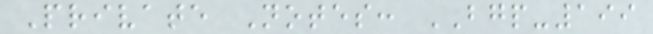Private Notes: BGP-199
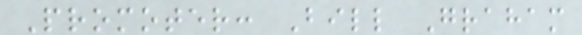Promoter: Bill Graham
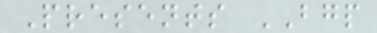Presents BGP
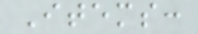Items:
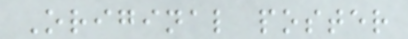Original poster
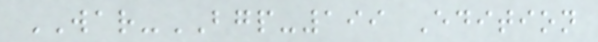WAR-BGP-199 Edition
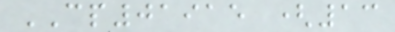CP01915 (13
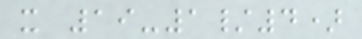x 19-1/4)
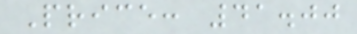Price: 41.00
